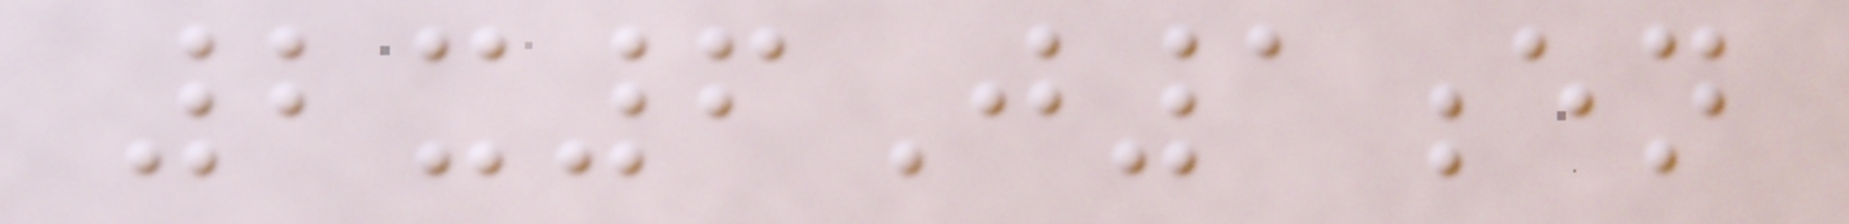2x6J1en
